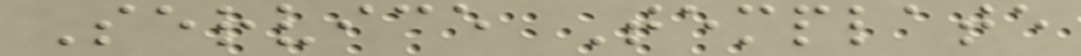Service Template
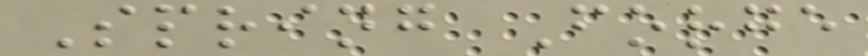Spring Forge
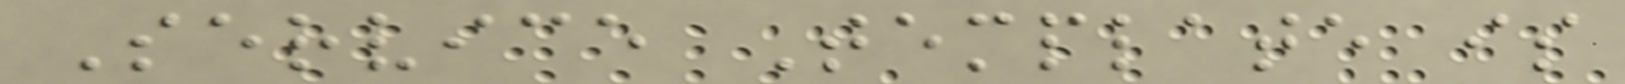Service Template is
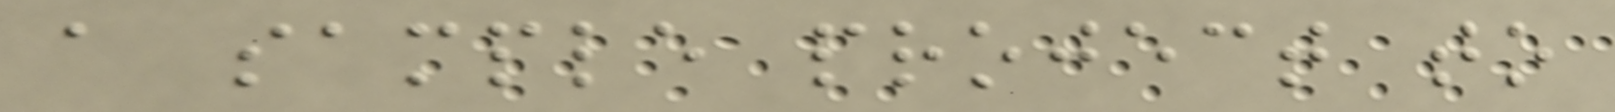a sample project to
